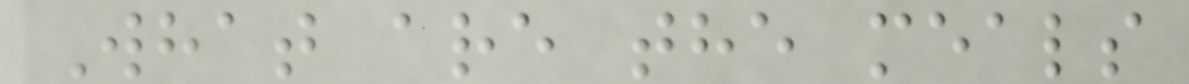What are the meals
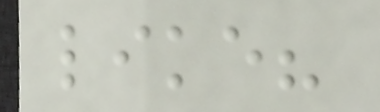like?
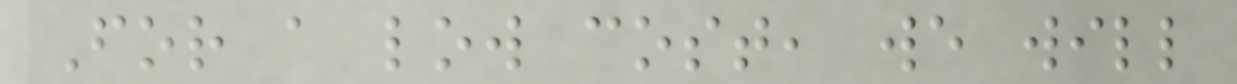For a low cost, we will
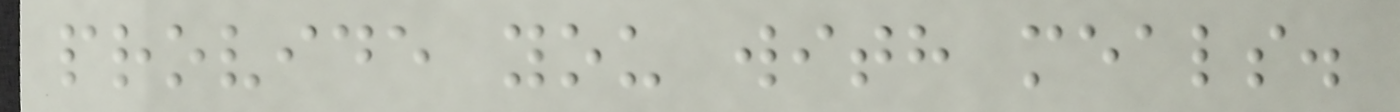provide you with meals.
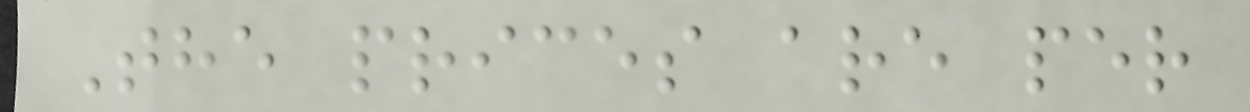The prices are per
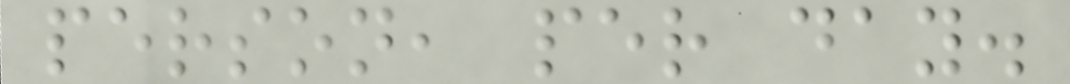person, per day.
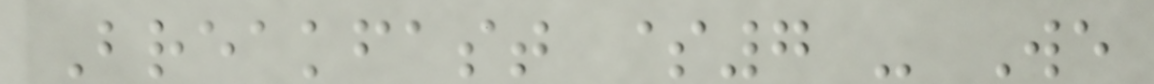Breakfast $7 - We
